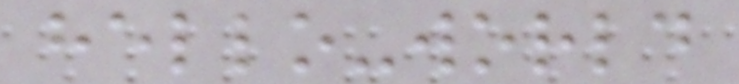hello-world
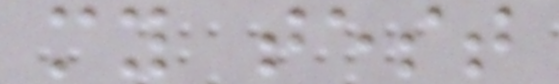my test
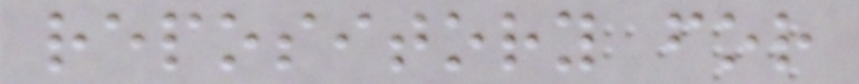repository for
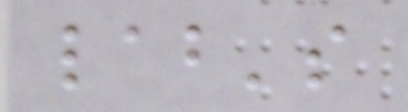lab's
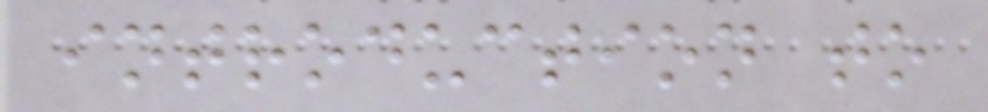introduction to
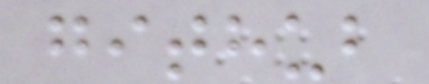github
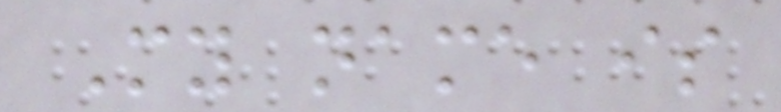My name is
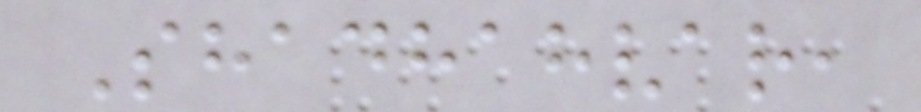Shadhahvar,
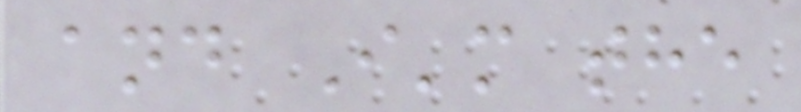and I'm the
